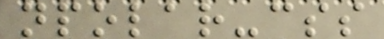npolar-css
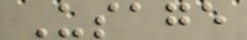Usage
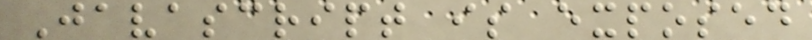Javascript is exposed
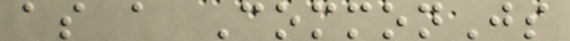as a CommonJs
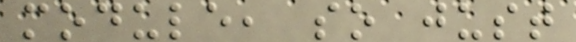module, so just
